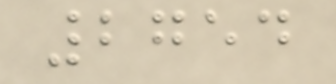2754
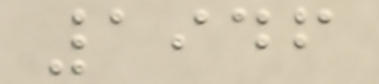1946
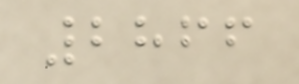2866
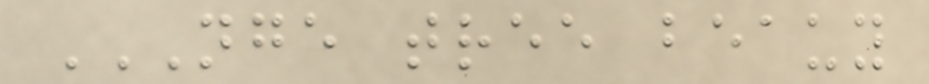NGE TREE BEAUY
